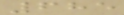685
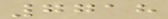7718
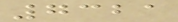7321
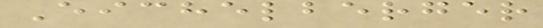Eichelberger
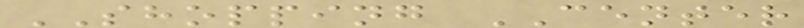SHOPPING CENTER
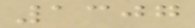1307
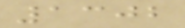1302
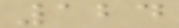124
